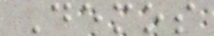Demos
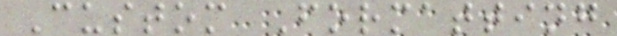Custom Formatting
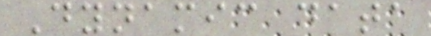Dynamic data
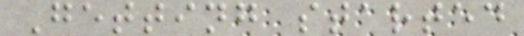Getting started
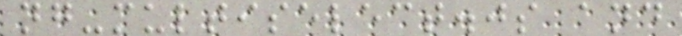ng-multiselect.js and
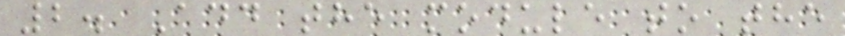2. Add the module to the
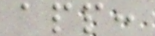app:
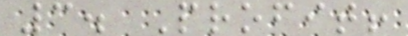3. Profit!
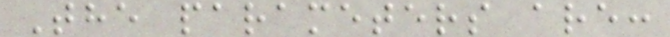The parameters are:
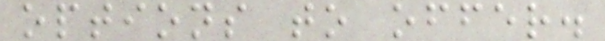options to offer.
